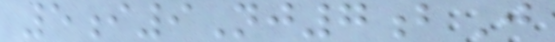5i9Nj7bJ
